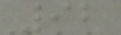92
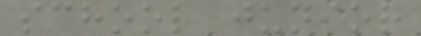school junior
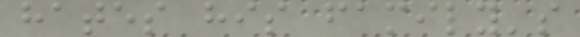hates his family's
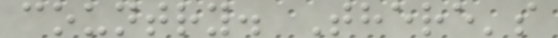country. There's
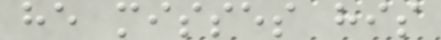he misses his
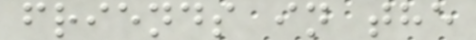friends in the
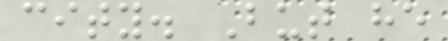city. But he
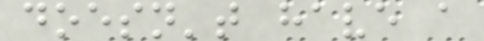doesn't have a
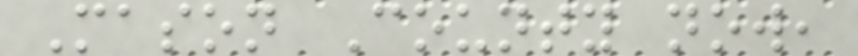Mason County now,
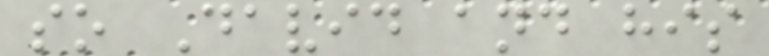so David and his
